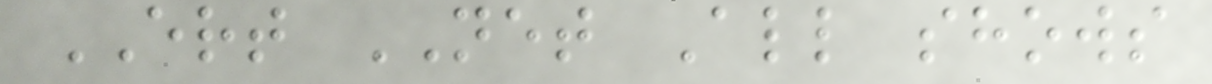ERT NET All shows
